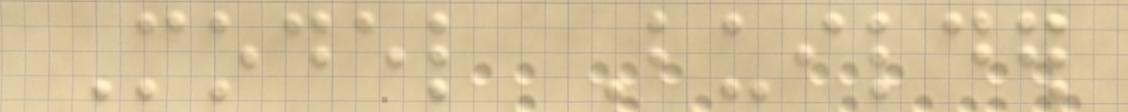Model Builder
